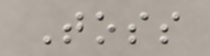Toss
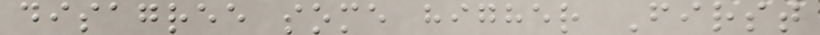disagree some higher First
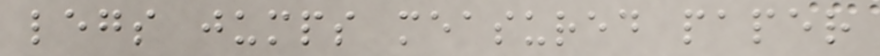legs jumps measured paper
